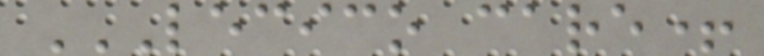LECICO CARE+
